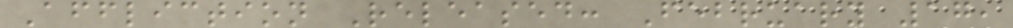Affliction Released: February 17,
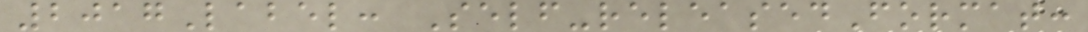2017Label: Self-releasedFormat:
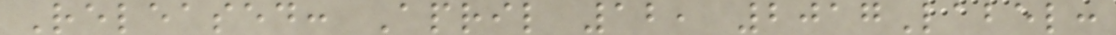Released: April 12, 2017Label:
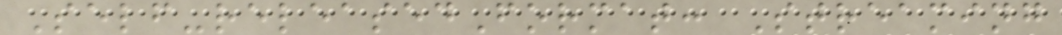Self-releasedFormat: Streaming
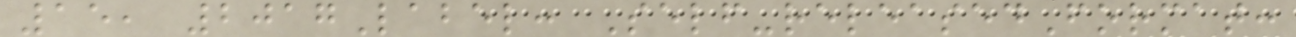15, 2017Label: Self-releasedFormat:
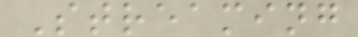Streaming
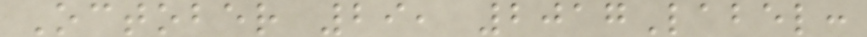October 29, 2017Label:
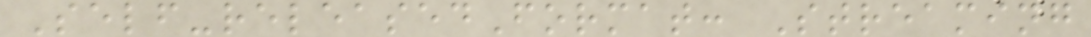Self-releasedFormat: Streaming
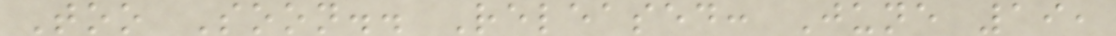Too Soon.. Released: June 19,
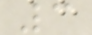3
